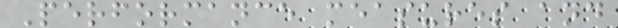Performance measures and
